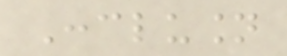Conclusion
